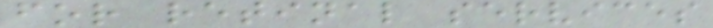for retinal services
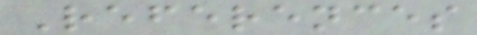References
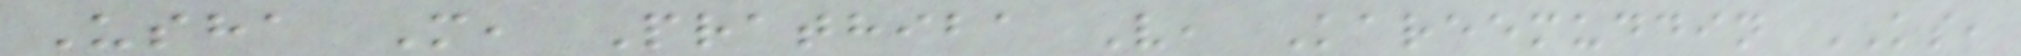Usha M, Prathiba V, Kareemuddin KS,
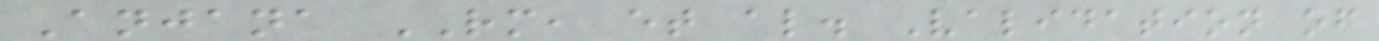Anjana RM, et al. Validation of
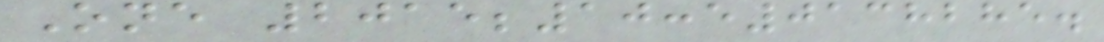One 2015;10:e0138285.
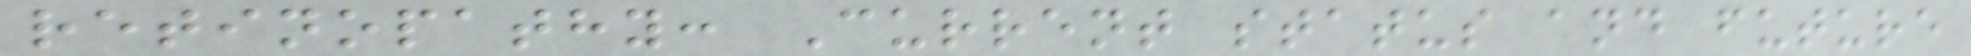retinopathy: Current status and future
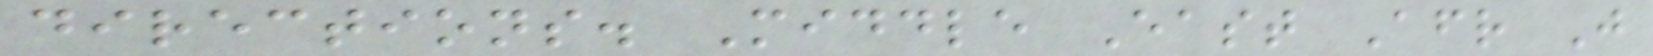directions. Middle East Afr J
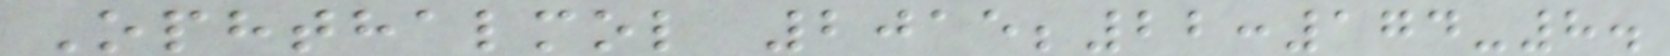Ophthalmol 2015;22:174-8.
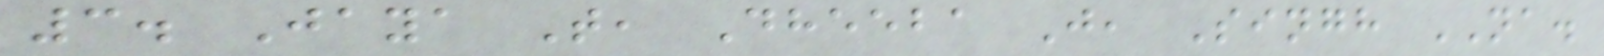3. Jaya T, Dheeba J, Singh NA.
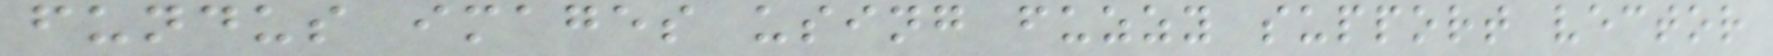fundus images using fuzzy support vector
